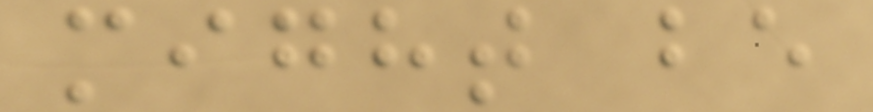might be
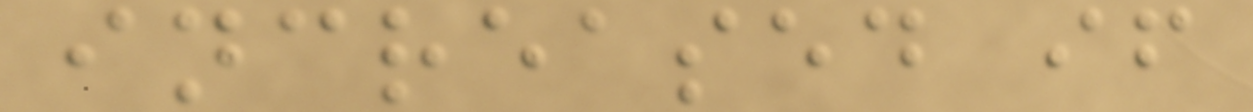increased if
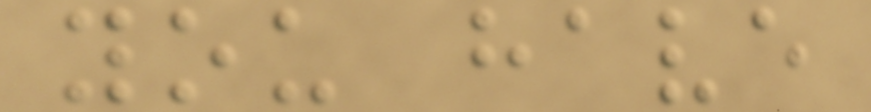you have
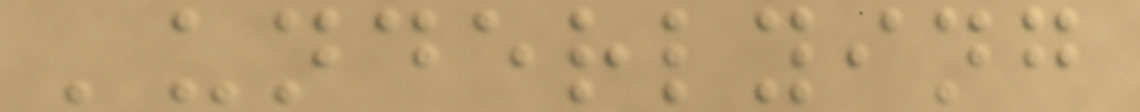'underlying
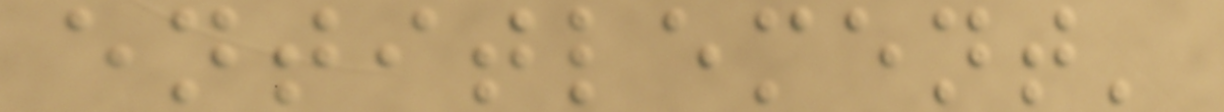entitlement'
